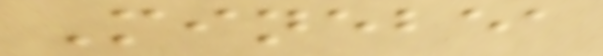Minebea
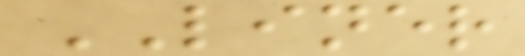LINER
